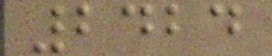2424
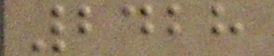2428
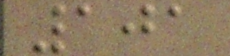101
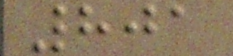801
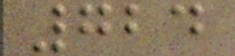724
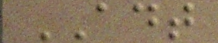ADT
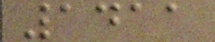1411
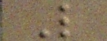L
